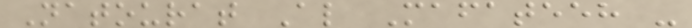Natourat Al Mafateeh -
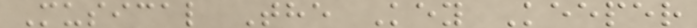Musical The Key Keeper
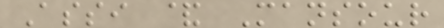Assi & Mansour
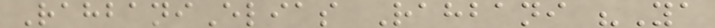RahbaniElias Rahbani "Ya
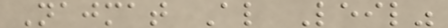Najmat Al Leil"
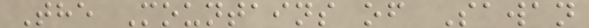The Mountains of Sawan
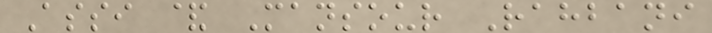Assi & Mansour Rahbani
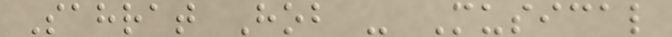Sahrat Hob - Musical
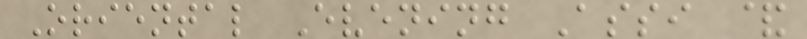Oriental Evening Assi &
